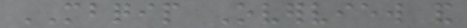MBQIP Overview and
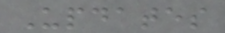Updates
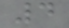4
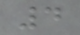4
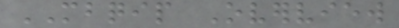MBQIP Overview
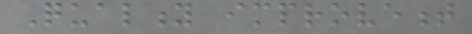Quality improvement
